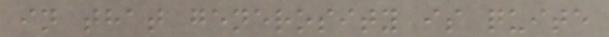in that generosity is quite
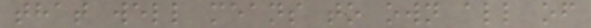that well means to own all of
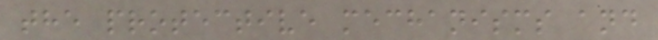the protective mechanisms and
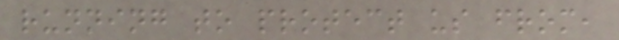running to protect us from,
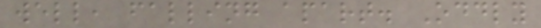well, falling apart. Oddly
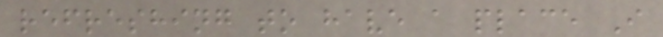refreshing to have a place I
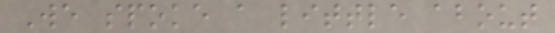We spoke a little about
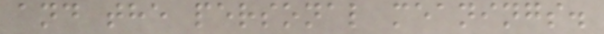and the personal meanings.
